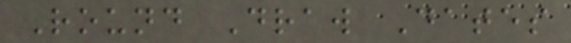Round Draw Dates
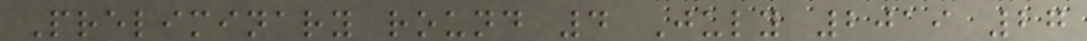Preliminary round 4 July 2019 27
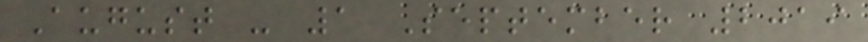August - 1 September 2019
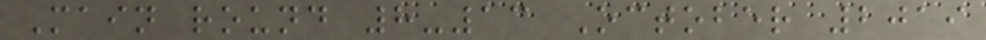Main round 8-13 October 2019
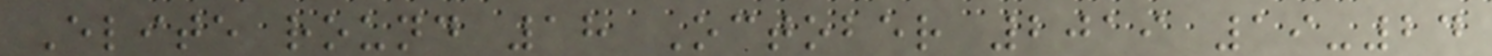Elite round 18 October 2019 19-24
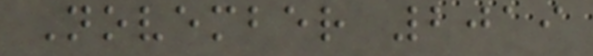November 2019
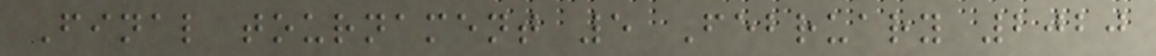Final tournament 5 February 2020
